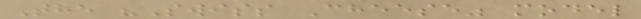The "Swiss Cheese" model
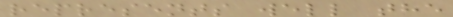represents well the
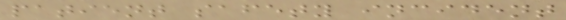patient safety incident
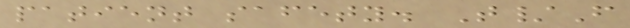patient safety. T/F
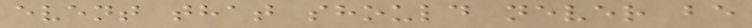event that should never be
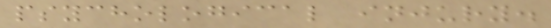psychological injury.
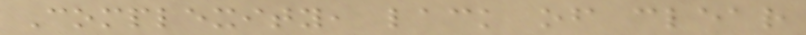Complexity, lack of clear
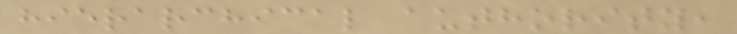hierarchical authority,
